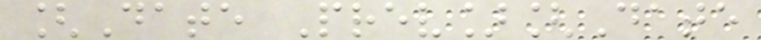[Date Prev][Date
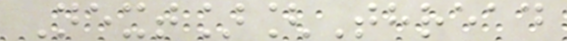Next][Thread
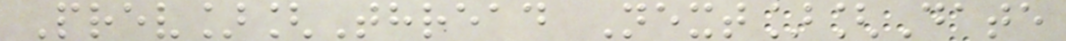Prev][Thread Next][Date
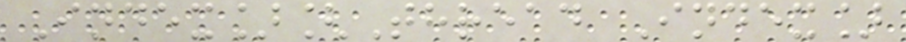Index][Thread Index]
